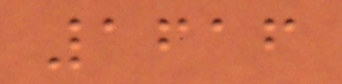1616
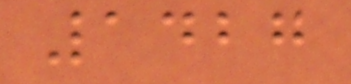1427
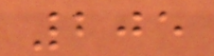205
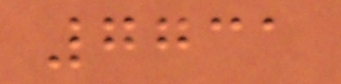7731
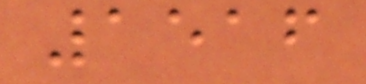1516
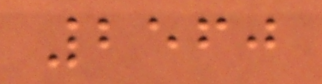2560
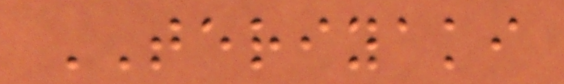TERIYAKI
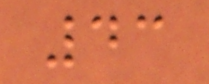43
